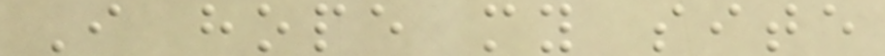I hope my site
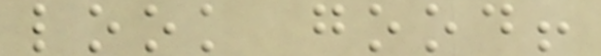look good!
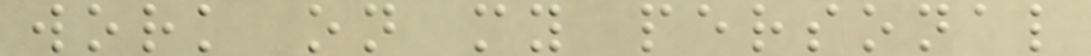work on my personal
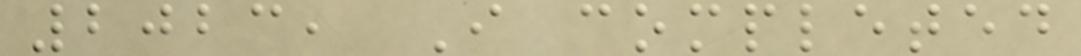2023, I completed
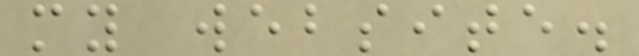my website.
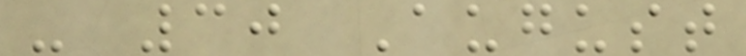- 30 August
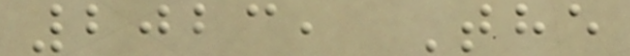2023, The
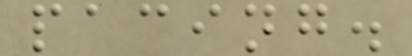pacing.
